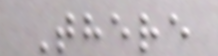There
